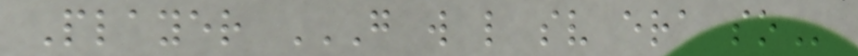Player G W L SV ERA SO
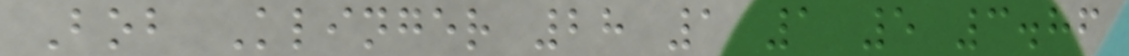Bob Klinger 28 1 1 5 3.86
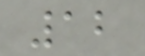12
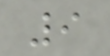9
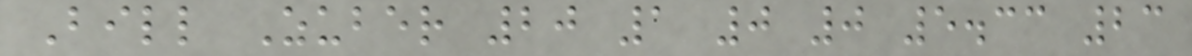Bill Zuber 20 1 0 0 5.33 23
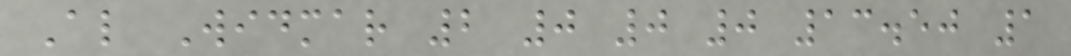Al Widmar 2 0 0 0 13.50 1
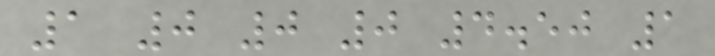1 0 0 0 4.50 1
